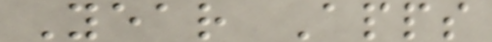Year Apps
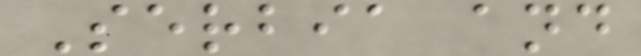Serbia and
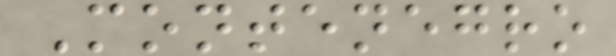Montenegro
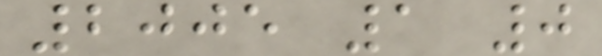2005 1 0
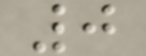0
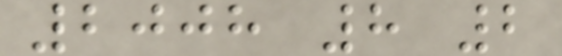2008 8 2
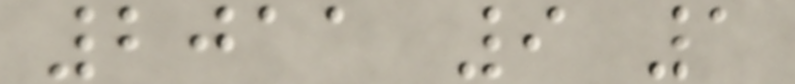2011 9 1
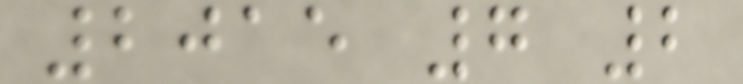2015 7 2
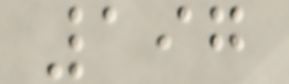197
